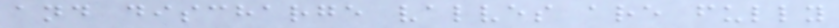and discharge valves are fully
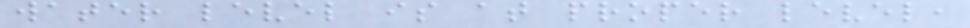water level is at proper level,
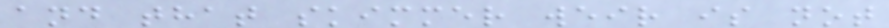and that skimmer weir is not
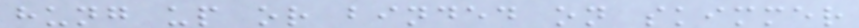hung up or binded on skimmer
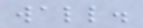wall.
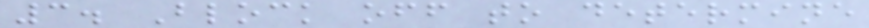3. Block off to determine
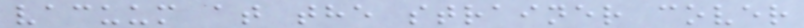vacuum at the strainer cover
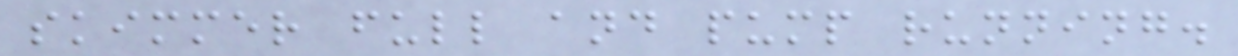skimmer full and pump running.
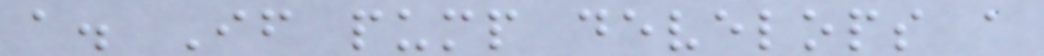a. If pump develops a
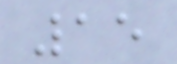15
